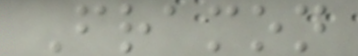Framon
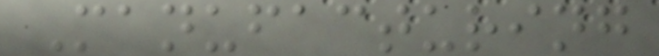Manufacturing
